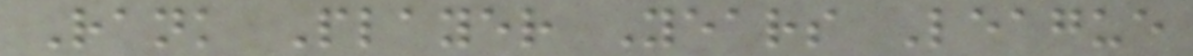Rank Player Years League
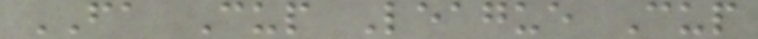FA Cup League Cup
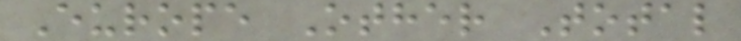Europe Other Total
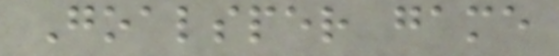Goalsper game
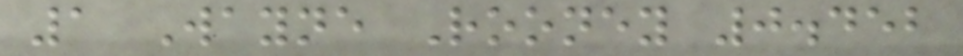1 Wayne Rooney 0.452
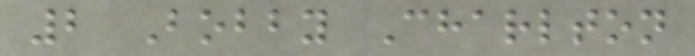2 Bobby Charlton
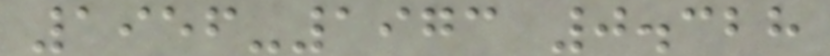1956-1973 0.328
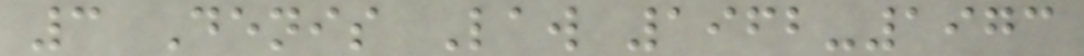3 Denis Law 1962-1973
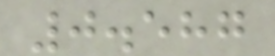0.587
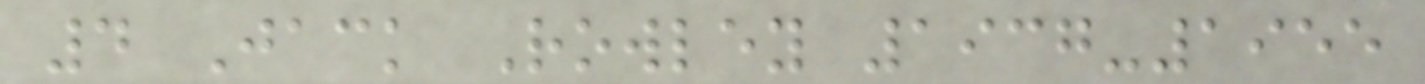4 Jack Rowley 1937-1955
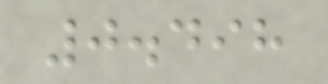0.498
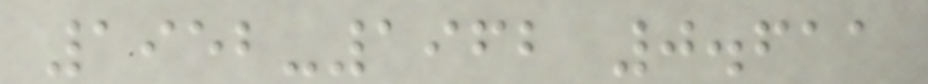1952-1962 0.611
